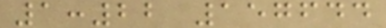1:22 157644
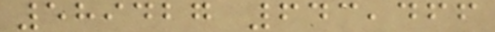589427 643,466
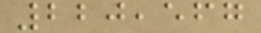220,567
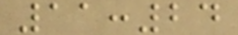11:24
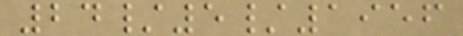24/5/1956
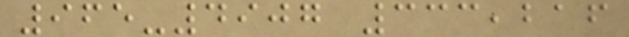965-4907 333,216
